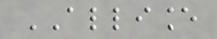ALLIANCE
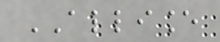ALLIANCE
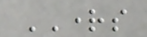RIGHTS
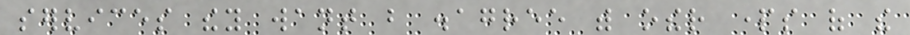services they want but disagree with other parts of the
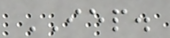IEP.
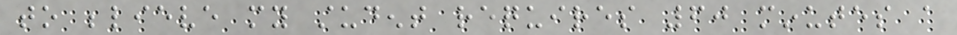to believe my student requires 60 minutes a
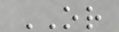OR
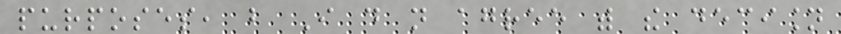purposes, but I do not agree with the decision
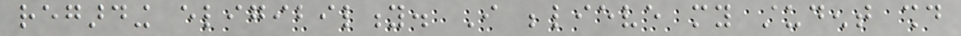regarding eligibility. I believe my student should
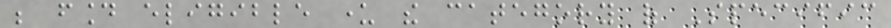be found eligible under the category of Specific
